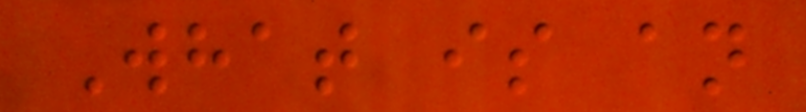What is an
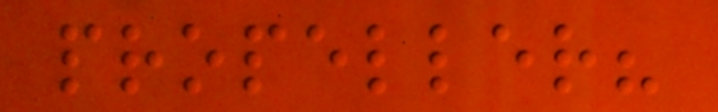propeller?
